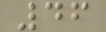46
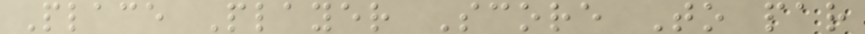Place Player Score To par
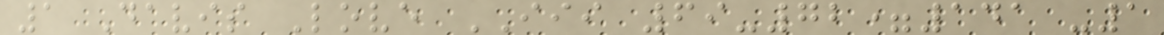1 Davis Love III 69-72=141 -1
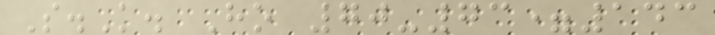S.K. Ho 70-73=143
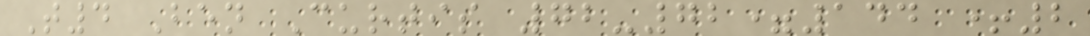T4 Ben Curtis 72-72=144 +2
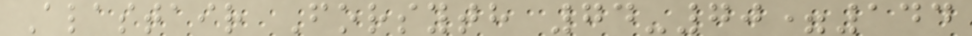Alastair Forsyth 74-70=144
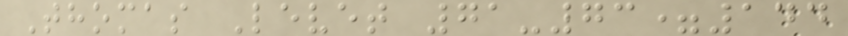Thomas Levet 71-73=144
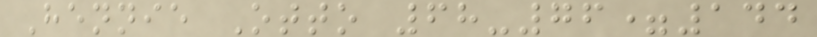Hennie Otto 68-76=144
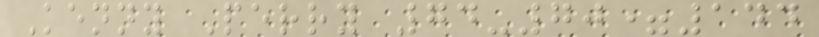Kenny Perry 74-70=144
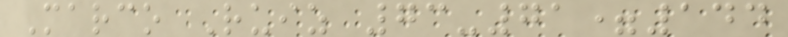Marco Ruiz 73-71=144
